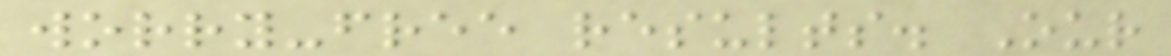worry-free results. Our
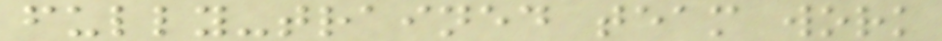fully-trained team work
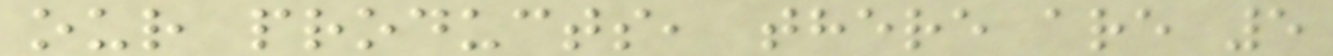our products, there are 5
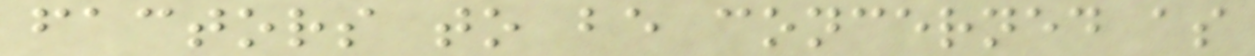factors to be concerned as
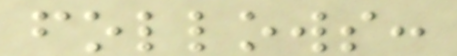follows:
